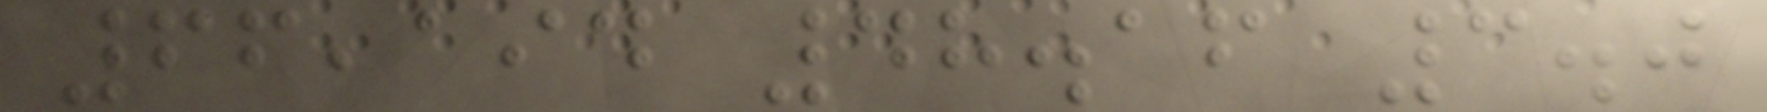66,194 48.16 3.0
